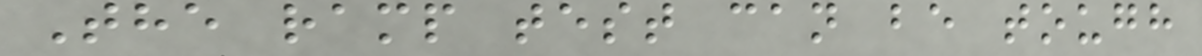The ramp test can be tough
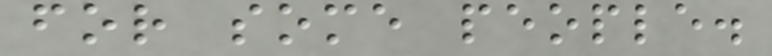for some people.
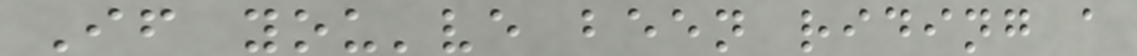If you've been riding a
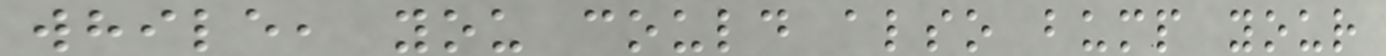while, you could also bump your
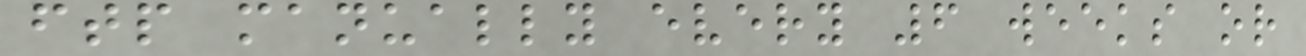ftp manually every 6 weeks or
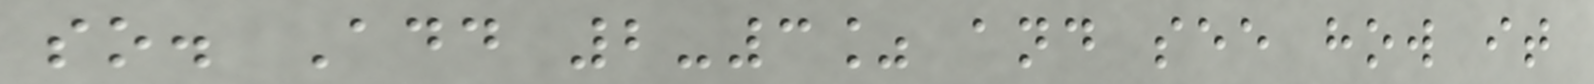so. Add 2-3% and see how it
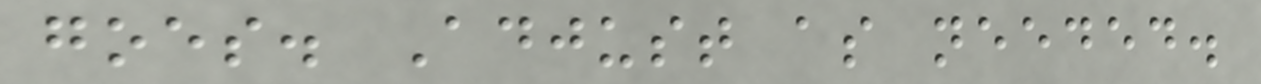goes. Adjust as needed.
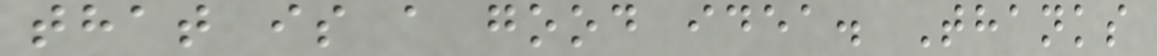that is a good idea. Thanks
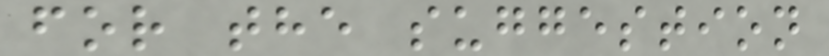for the suggestion
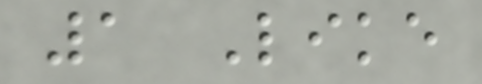1 Like
